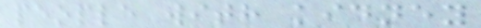people with kidney
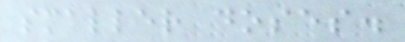smaller doses.
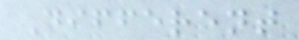Different
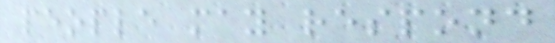people may respond
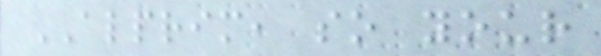ALPRIM, so your
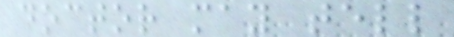doctor may tell
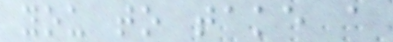you to take a
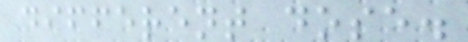different dose.
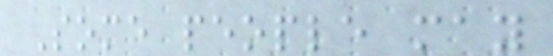Some people may
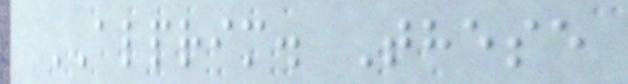ALPRIM. These
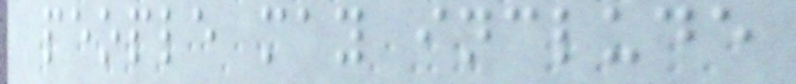people may include
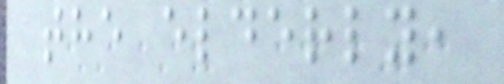the elderly,
